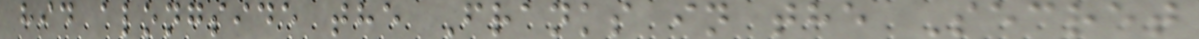hid alongside the Franks in the Secret
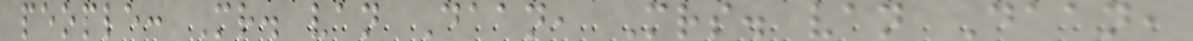people: Mr. van Daan, Mrs. van Daan,
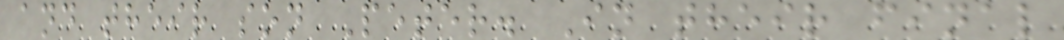and their son Peter. In their final
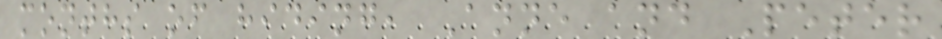months of hiding, Anne and Peter
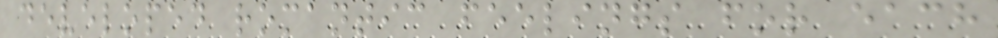developed romantic feelings for each
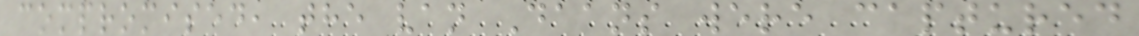compromised, the van Daans were captured
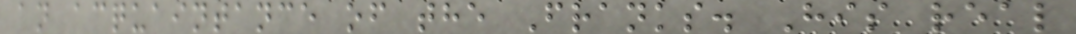an acquaintance of the Franks. His real
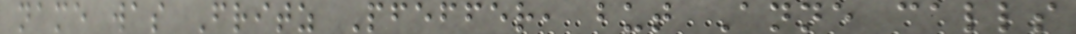name was Fritz Pfeffer, but Anne calls
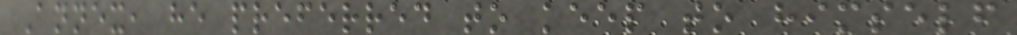Annex, he preferred to keep to himself
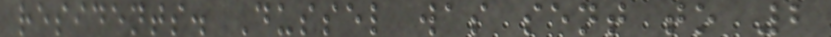residents. Dussel was sent to 2
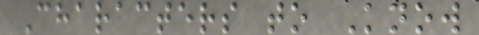Characters to Know
